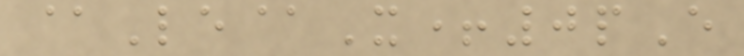@Le@X+0pE
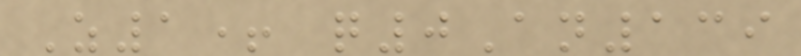Z1+ q0An139
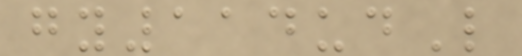gy114udL
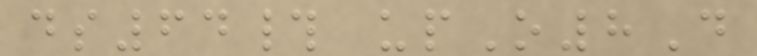ds64# upO8D
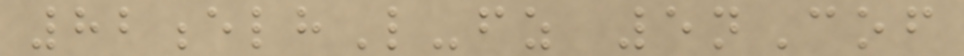82elhL-fz 5nCof
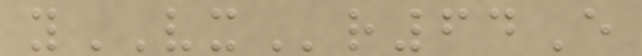yVXr64E
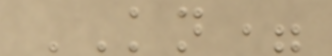KN=
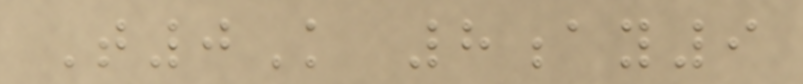T0K 8ay9
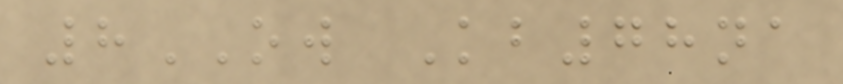8OW Kb78na
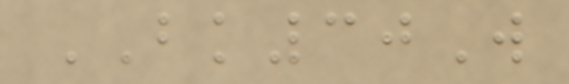BK30W
